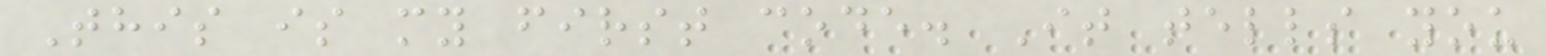This is my first code. It tells you
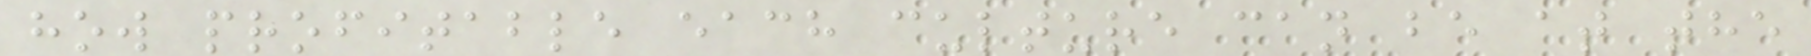how profitable each culture can be at the
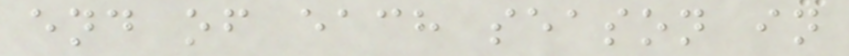end of each season in
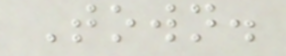Town.
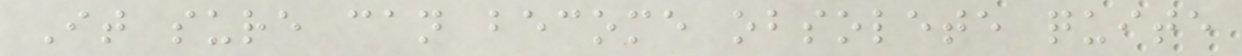It sure can become obsolete quite
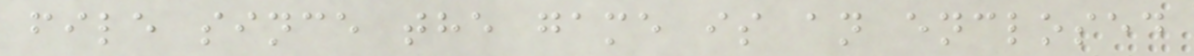file since the game is an enclosed
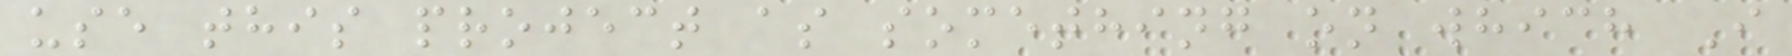use this project as something on which I
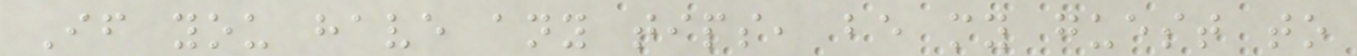If you have any tips, be my guest to
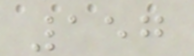157
